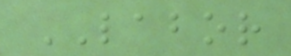LABOR
